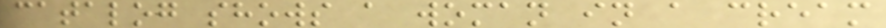catalog shows a woman in a cream
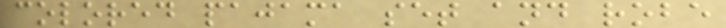colored pajama set and robe
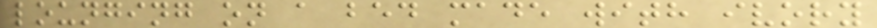lounging on a bed made with ivory
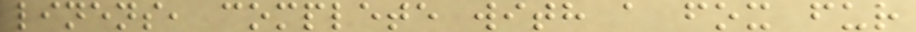linens, complete with a fox fur
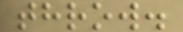throw.
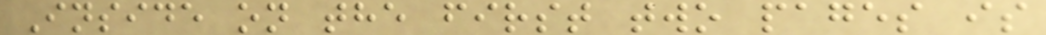Inside on the first two pages is
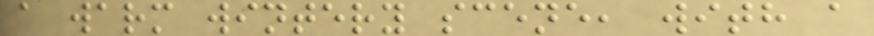a warm wintery scene, with a
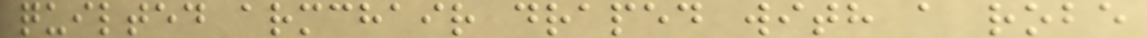quilted armchair draped with a robe
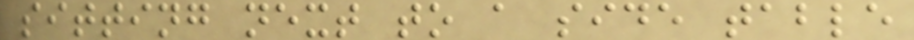sitting next to a side table
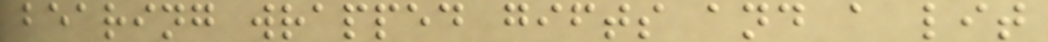bearing wrapped gifts and a lit
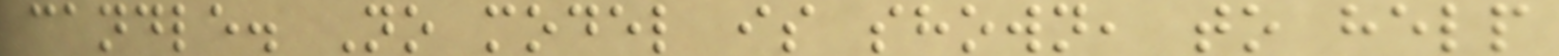candle. No model is shown, to help
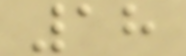18
